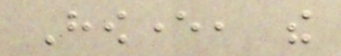However, the
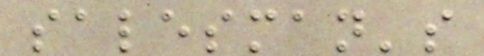salesman's
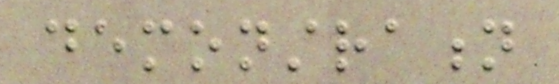demonstration
